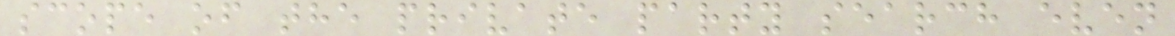scope of the private party search even
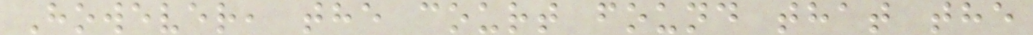However, the court found that the
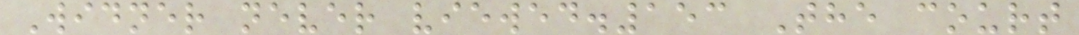Widner never viewed.153 The court
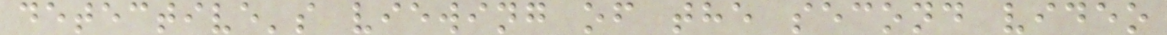detective's viewing of the second video
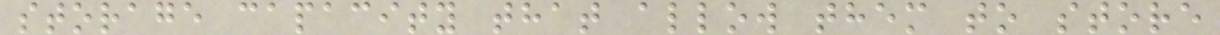storage capacity that allow them to store
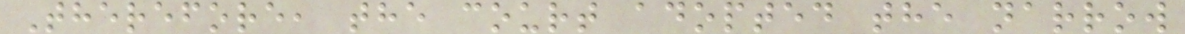Therefore, the court adopted the narrow
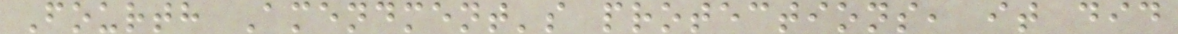Fourth Amendment's protections, it did
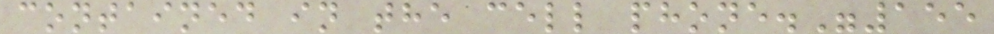contained in the cell phone."155
